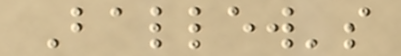Ballew's
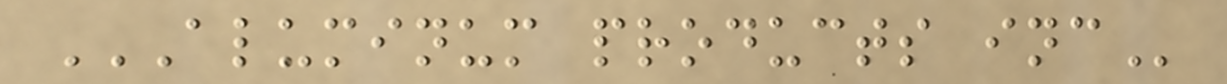ALUMINUM PRODUCTS INC
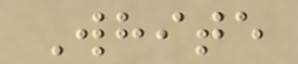White
